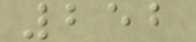252
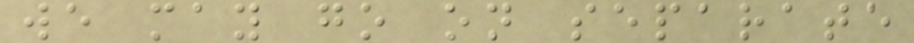we may go on separate
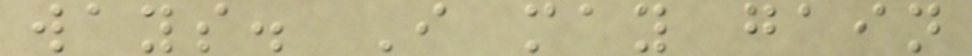ways. I may gain
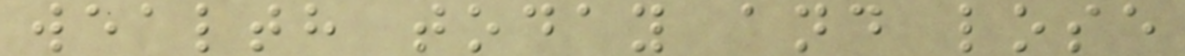wealth today and lose
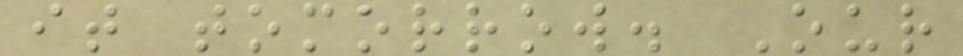it tomorrow. Our
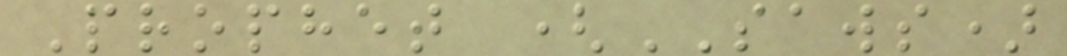Prophet (SAWS)
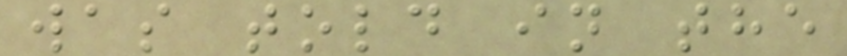was told in the
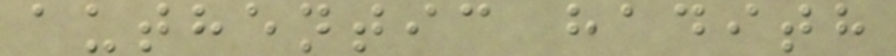authentic hadith
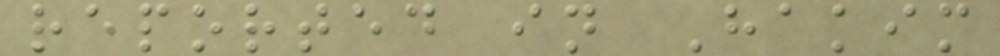reported in Hakim
